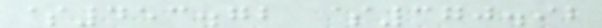$453.72 $370.92
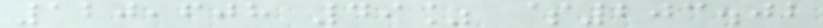120,608 49% $203.02
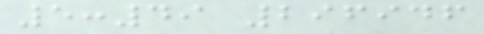5:49 296946
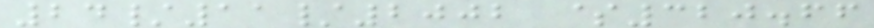24/11/2002 $320.66
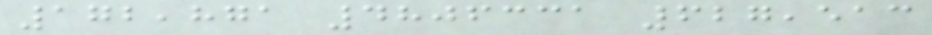172,871 4806331 627,513
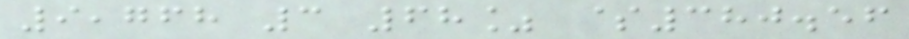9,768 3 68% $380.56
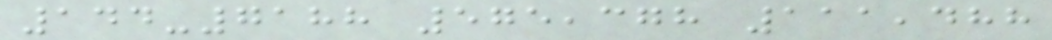144-7188 575,378 111,488
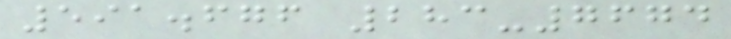591.676 283-7674
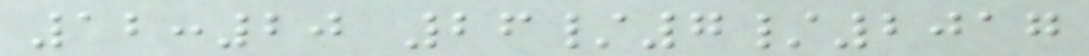12:20 26/7/2017
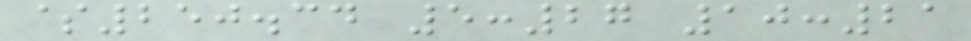$250.34 5:27 10:21
